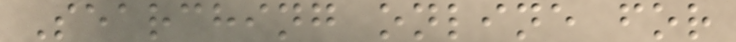Searching online for
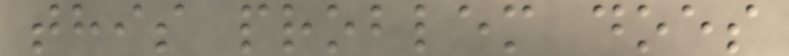this problem does
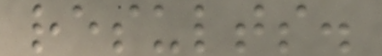results.
